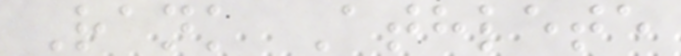Rank Athlete
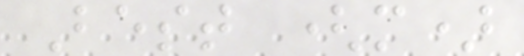Best (m)
